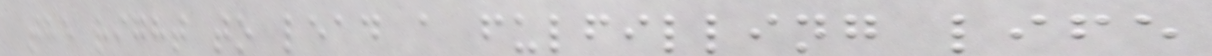the right to lead a fulfilling life
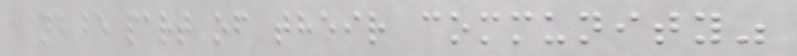and be part of their community"
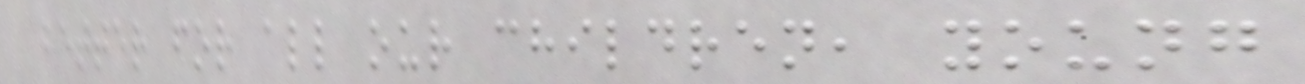better for all our children, young
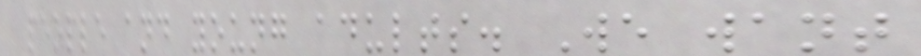people and young adults. We want
